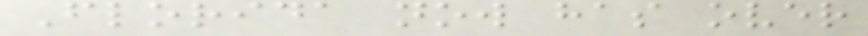Florida now has over
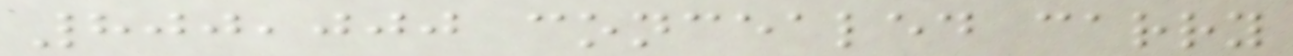800,000 concealed carry
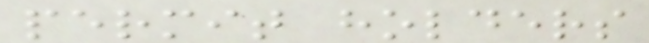permit holders
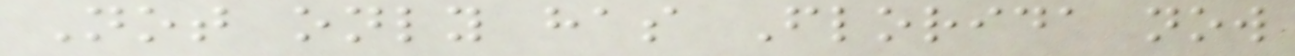Not only has Florida now
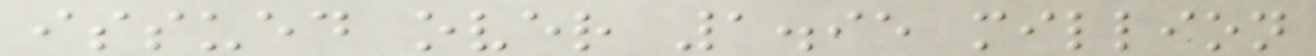issued over 1.95 million
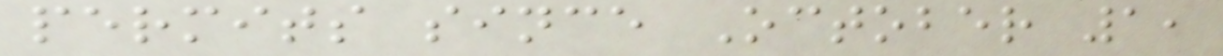permits since October 1,
